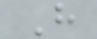H
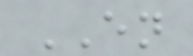EN
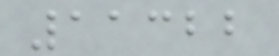11322
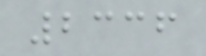2336
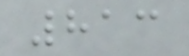813
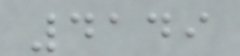4149
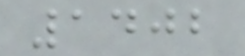1402
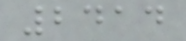2414
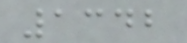1342
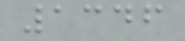1346
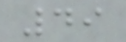49
